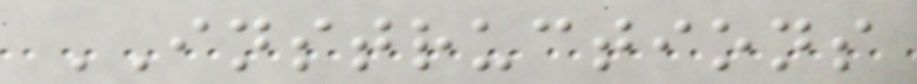INSTRUCTIONS
